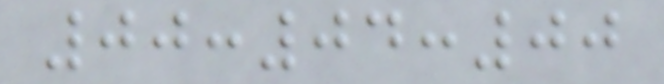00:04:00
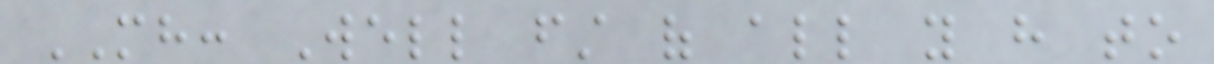MH: Well first of all you have to
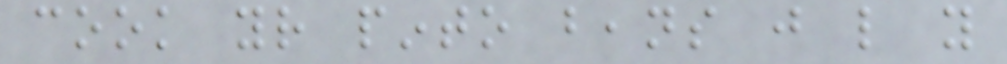cook your pinto beans just like you
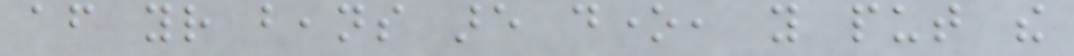after your beans are done, you put the
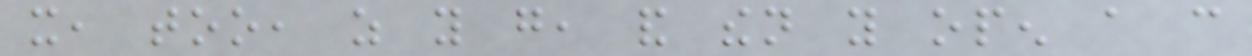it, too, as you go, and then you open a can
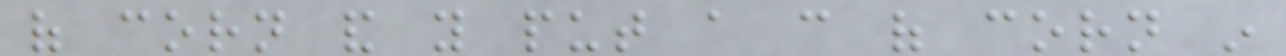of corn and you put a can of corn in
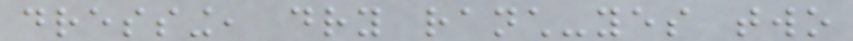dressing, dry ranch-yes two
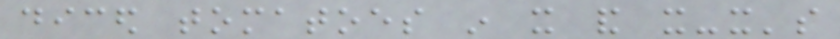diced tomatoes in it and it-it's
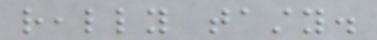really tasty.
